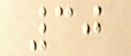30
